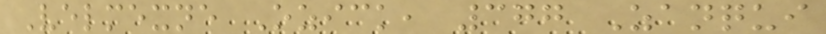Velmexne Ozick, 377 Zanqui
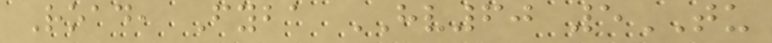Road, Fyba HV60 5TU
